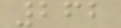262
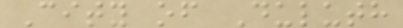City of Duluth
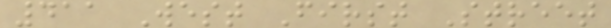411 West First Street
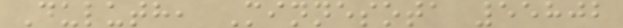Duluth, Minnesota 55802
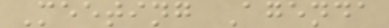Meeting Agenda
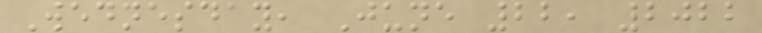Wednesday, June 22, 2022
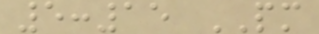5:15 PM
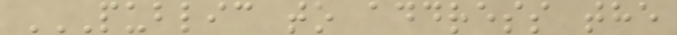PUBLIC TO ADDRESS THE
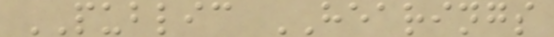PUBLIC HEARINGS
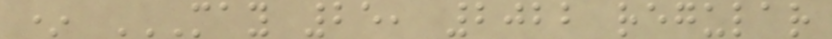* MAY 25, 2022 REGULAR
